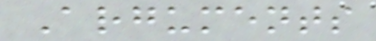Arguments
